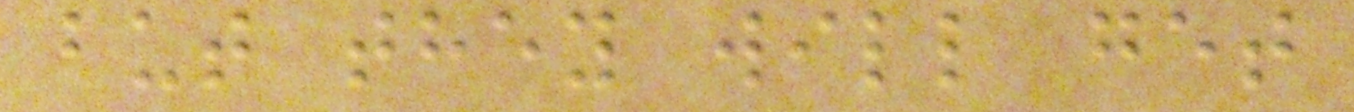but they will get
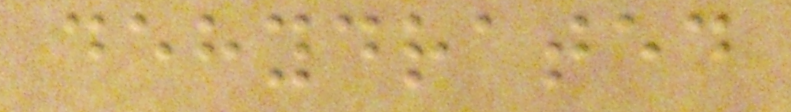dehydrated
